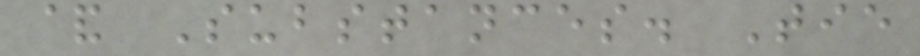& Substances. Tie
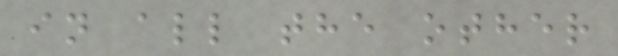in all the other
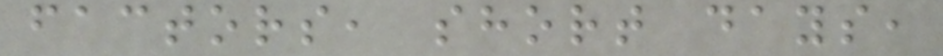factors, short days,
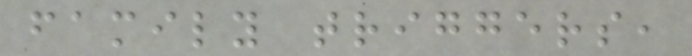family triggers,
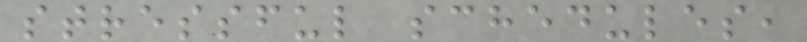stressful schedules,
